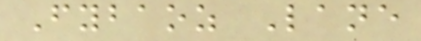Fybaoz Lane
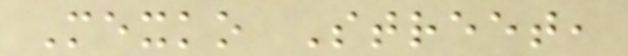Mexko Street,
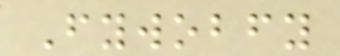Fywobfy
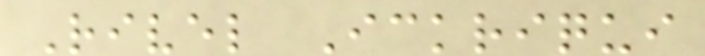Rivel Ickriqui
